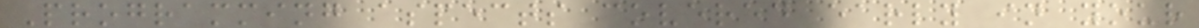Programming aspects covered early in your
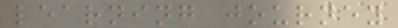learning journey
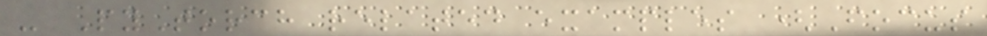- PyTorch related examples (Focus
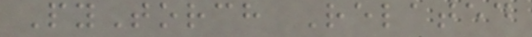PyTorch Related
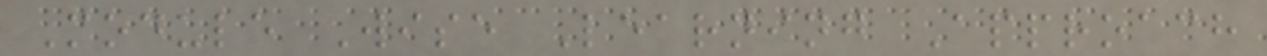Module Wise Learning Approach
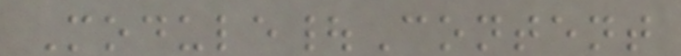Module|Content
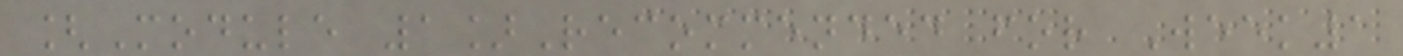[Module 1]Recommended for Week1
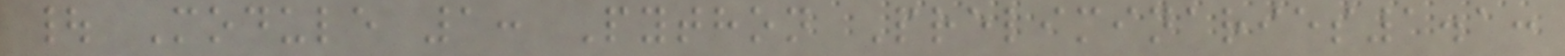| Module 1: Python Preliminaries1.1:
